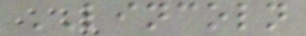LINCOLN
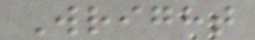Wright
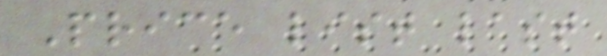Price list last
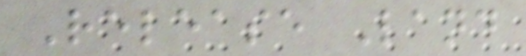Release Land
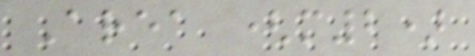Area (m2)
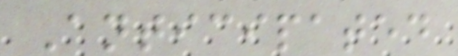Anticipated
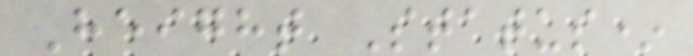Height Status*
